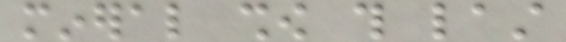mineral show this last
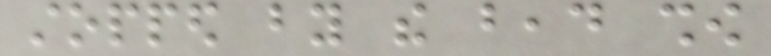stopped by the bead show
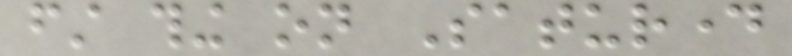first thing on Saturday
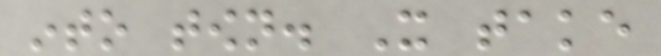into town. It take
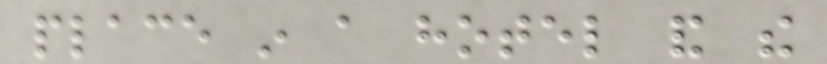place in a hotel and the
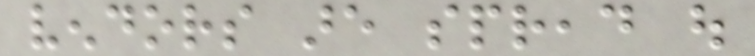vendors are spread out
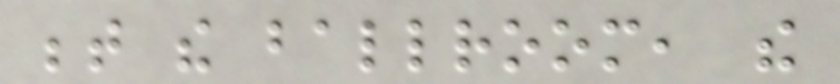between the ballroom, the
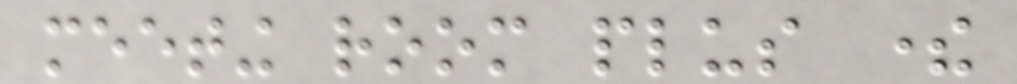meeting room plus there
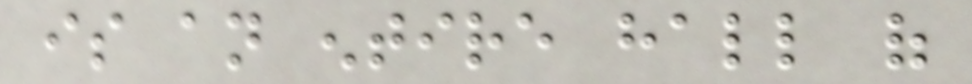is an entire hall of
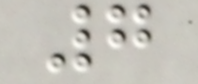7
